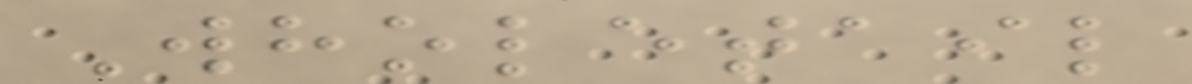Wholetail
